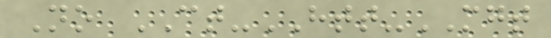No CT-HTT-MGT
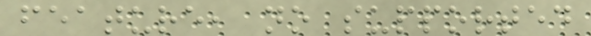feature, no supported
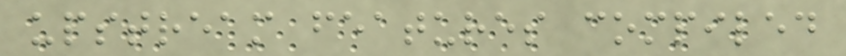upstream features compiled
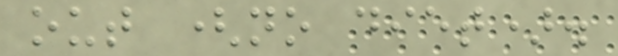out (no diet).
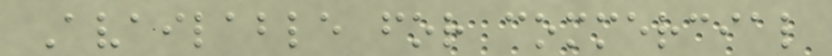Available for commercial
